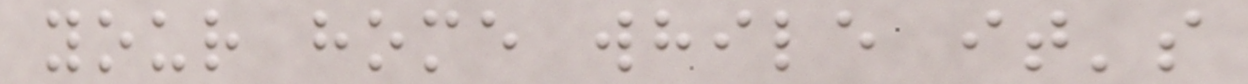your home while it's
